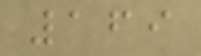169
